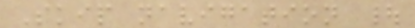Skip navigation |
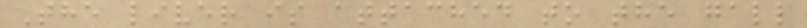The liver is attached to the gall
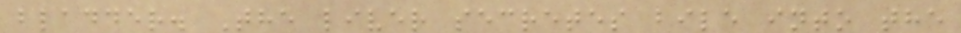bladder. The liver secretes bile into the
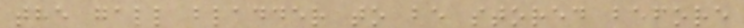the gall bladder to be stored before
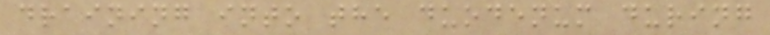draining into the duodenum during
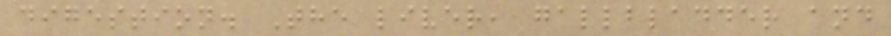digestion. The liver, gallbladder and
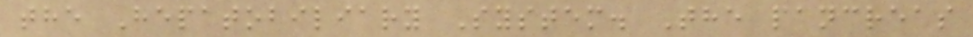the Hepatobiliary System. The pancreas
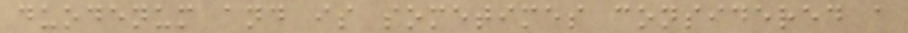duodenum and is sometimes considered a
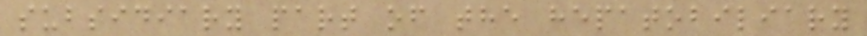subsidiary part of the hepatobiliary
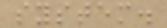system.
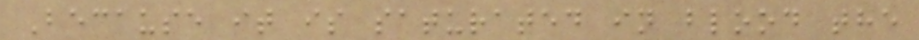Because it is saturated in blood the
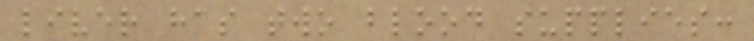liver has two blood supplies:
